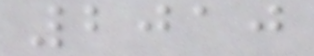2010
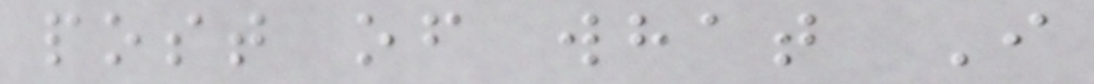post of what I
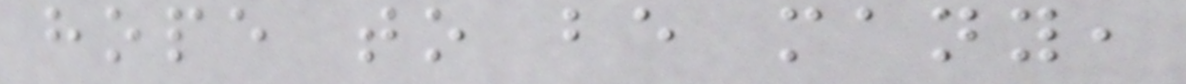hope to be many,
